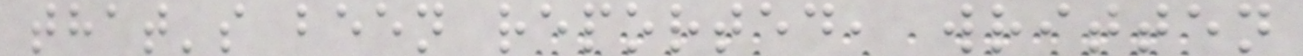that's been reported, written
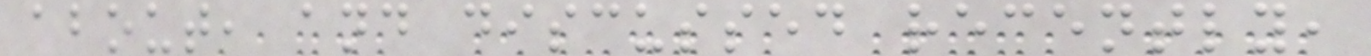about, and discussed recently,
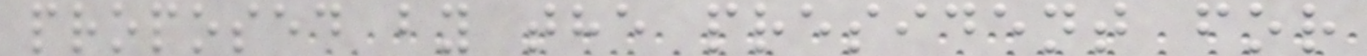proposed by the president for
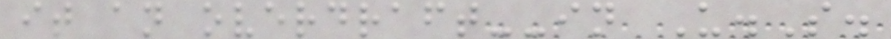it an overdraft--in U.S.
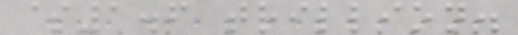$1.6 trillion.
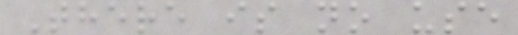There is no use
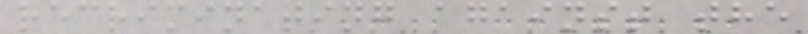recriminating against the
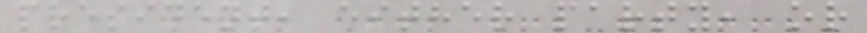president, either party, or
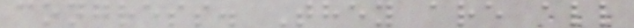congress. They are all
